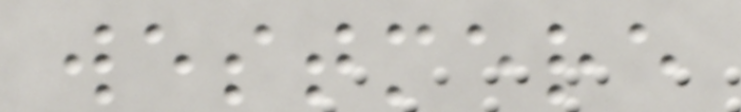westmere
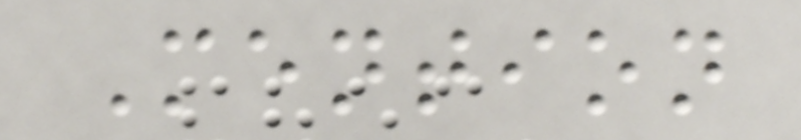Mention
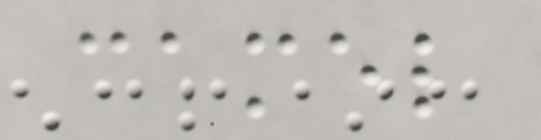camel
